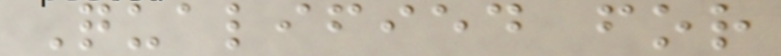Qualified for
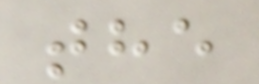the
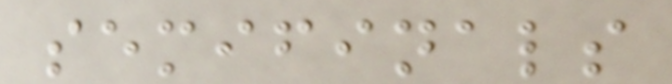semifinals
